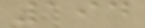194
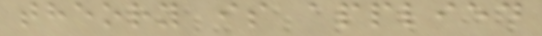theory is applied
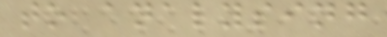to analysing
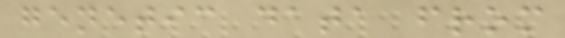genetic data from
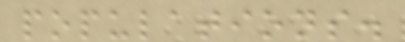populations.
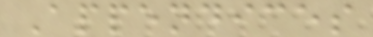Appendices
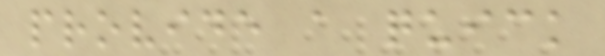provide a quick
